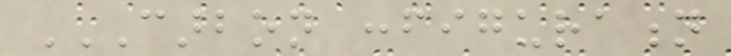CARBON CONFIGURATION
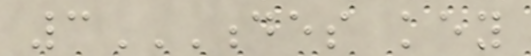3DES KEY
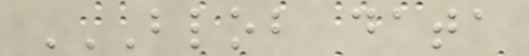BLOB DATA
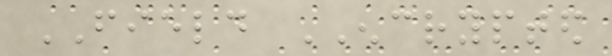FIELD ENCRYPTED
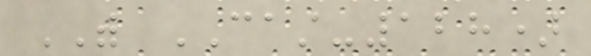WITH CAST-128)
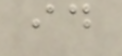id
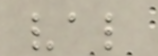val
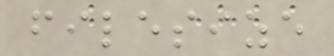filesize
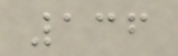136
